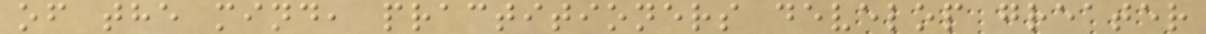of the mind, practitioners develop greater
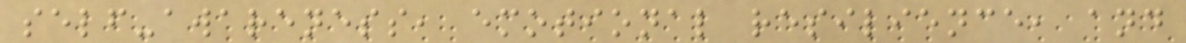self-awareness, emotional resilience, and
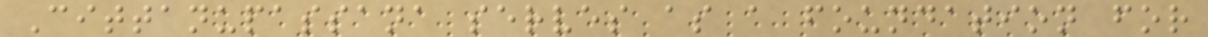Cittanupassana serves as a foundation for
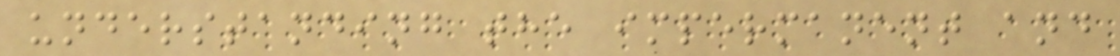understanding the impermanent and
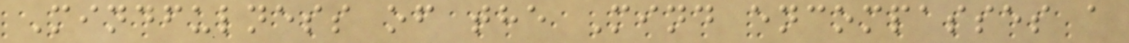Mindfulness of the Mind encompasses a
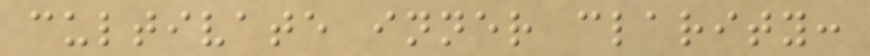cultivate inner clarity:
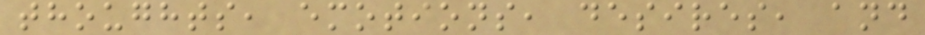thoughts, emotions, desires, and
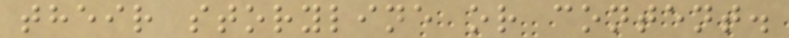their storyline or content.
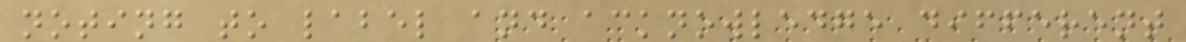noting to label and acknowledge different
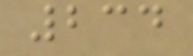234
